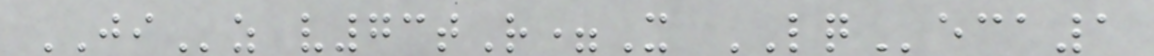JIz v73tR=X LQeca1
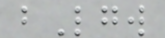bLgw
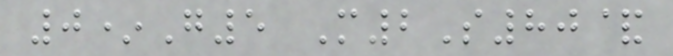0*G5 M2S80&
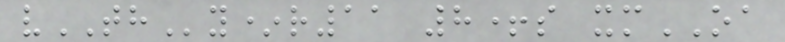vTHy*r11 8+s xmOA
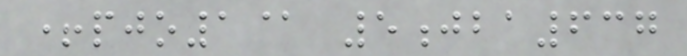+pjo1@ 5jba637
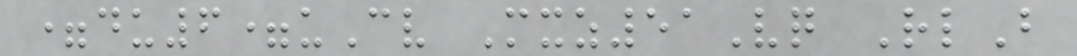=du6=uCv Mxz51Vq RlB
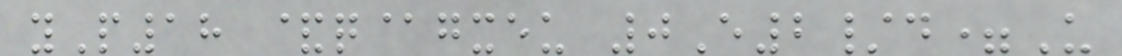yP18 &q@gxeu 0E2/d=U
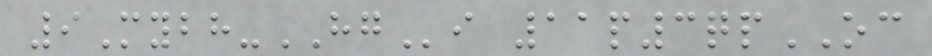9Mybh-HGi 11p3qpOC
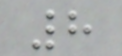8
